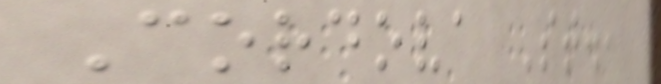Cordova St.,
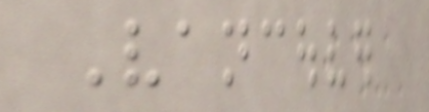Vancouver
